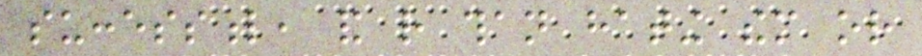successful, and rather than hating them or
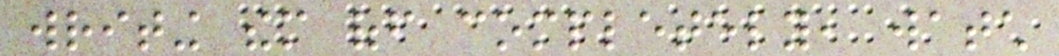writing them off completely, watch
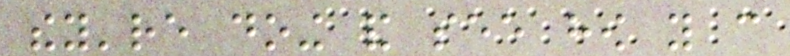they're doing and see how you can
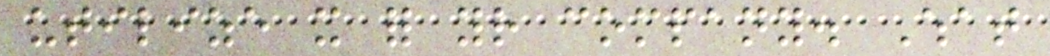utilize it for your company. What
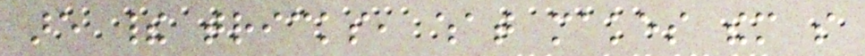are their tricks, what makes them so
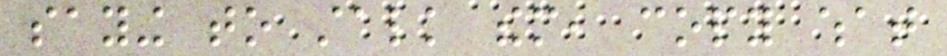saying to stalk them, copy what
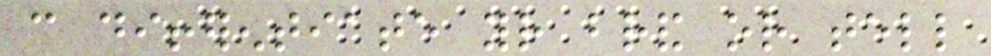can differentiate your brand or tell
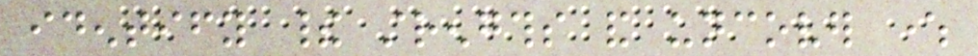identify their strengths and uncover where
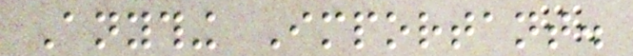Anything Important.
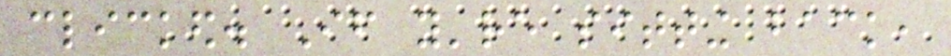clicked. If you're sitting back,
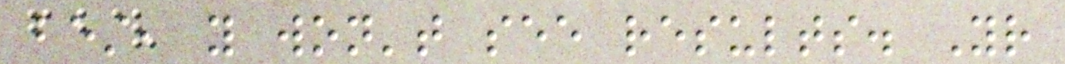best, you won't see results. Your
